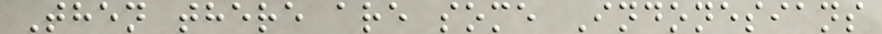Then there are some Indonesians
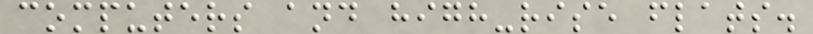computers and high-rise flats.
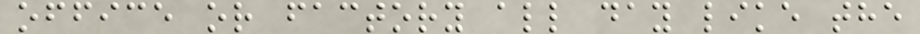office or factory all day like the
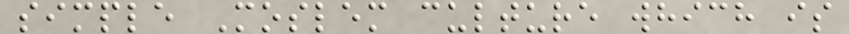simple Moslem culture which is
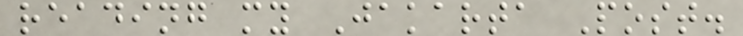reading my Jakarta Post.
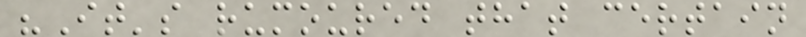"It's rumoured that certain
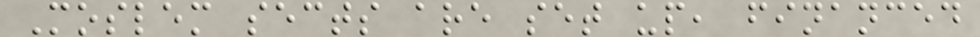Moslem sects are set up, financed
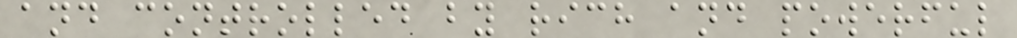and controlled by rich and powerful
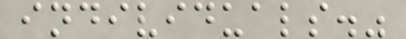individuals."
